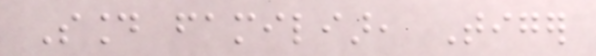Sound familiar, Tiger
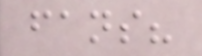fans?
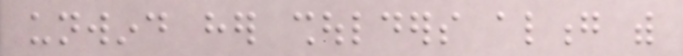unwind her shoulders along with
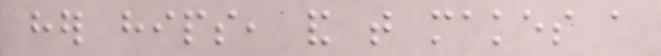her hips, and that makes a
